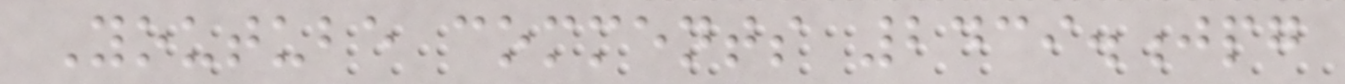Youtube comments 2439.jpg
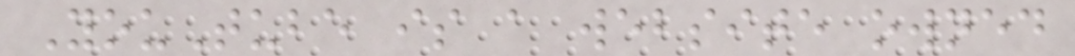YouTube is a website owned
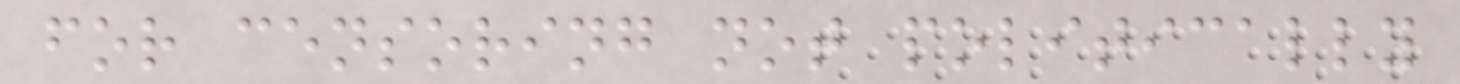for censoring not politically
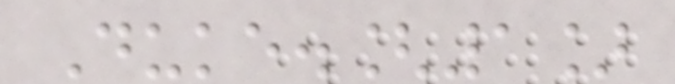Duke.[1]
